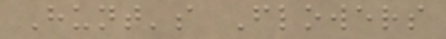Hunt's Flowers
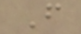F
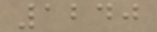1240
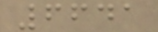6641
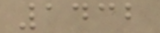1432
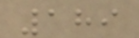189
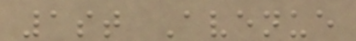1st Avenue
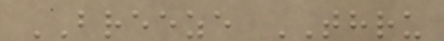BREEZE THRU
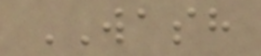WASH
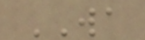WA
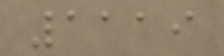1119
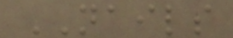NAILS
